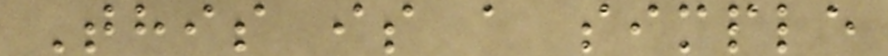This is a simple
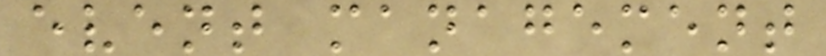event management
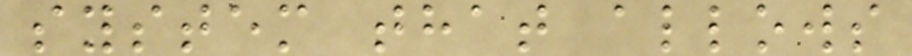system that allows
